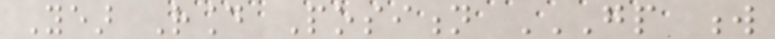Year Round Position GP W
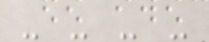- - - -
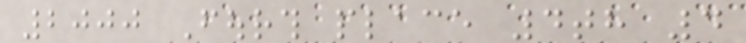2000 Fourth place 4th 4
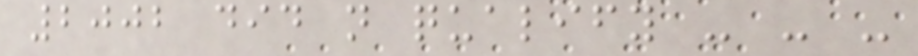2002 did not qualify - - -
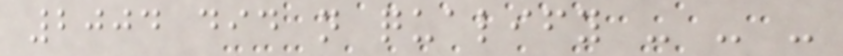2004 did not qualify - - -
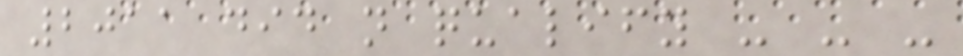2011 did not qualify - - -
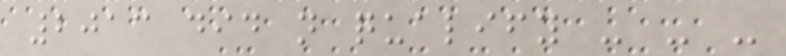2013 did not qualify - - -
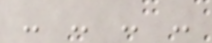- - - -
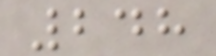248
